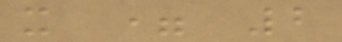x = 2
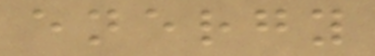energy
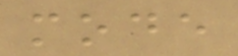mode
